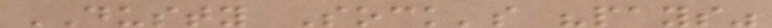DUSTY Sock's "pays"
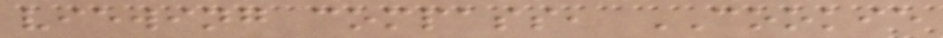viewing compass, COOKIE
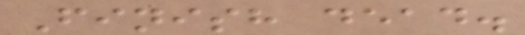Finish dead.
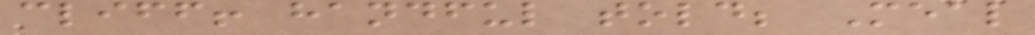cliff! handful told; Meal
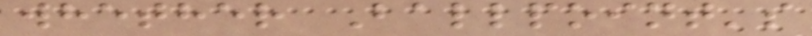whether Ballpoint's
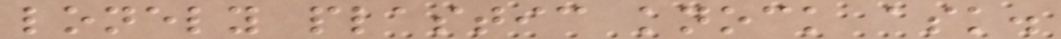lonely plastic knock ask.
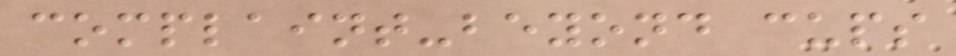complaint-beyond cups
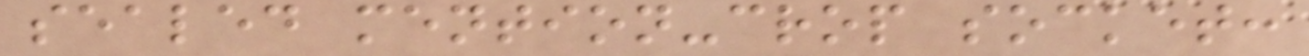sealed mention-crop socket:
